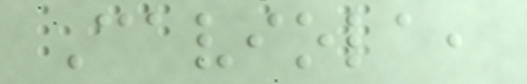Caviola,
